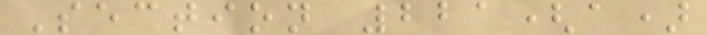Section 221(a)
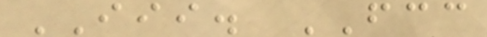III. FCC
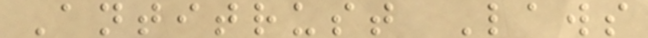Antitrust Laws
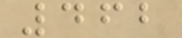462
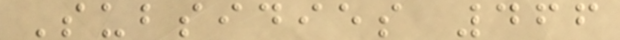Subsidies 466
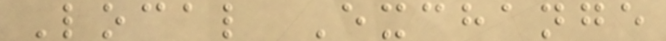Local Exchange
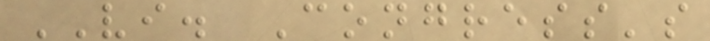VI. Congress's
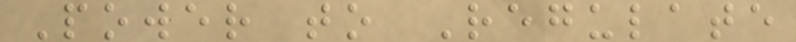Power to Regulate
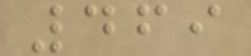469
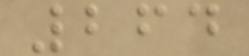264
